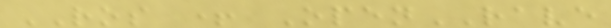ROS + OpenRAVE
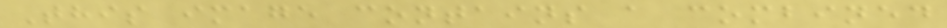This image contains a combined
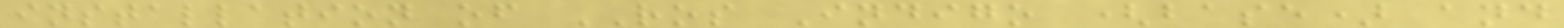installation of ROS Indigo (base) and
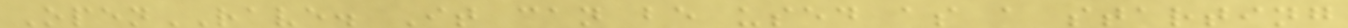OpenRAVE. It can be used as a starting
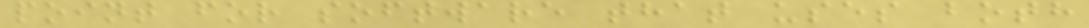point for software that uses both
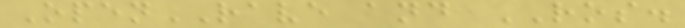OpenRAVE and ROS.
